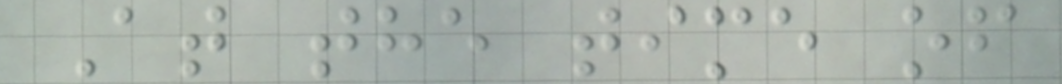At the time of
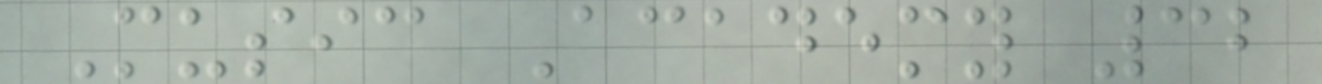Music Academy 32
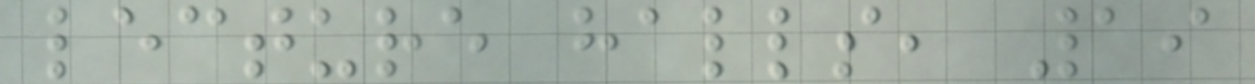lecture halls, 19
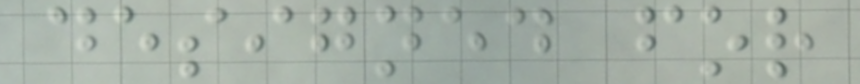designed for
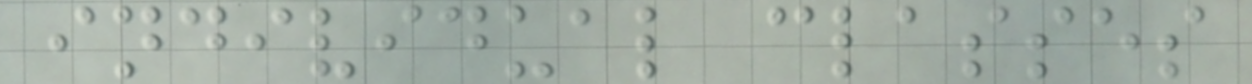individual classes
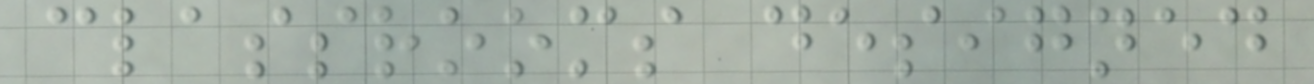classrooms designed
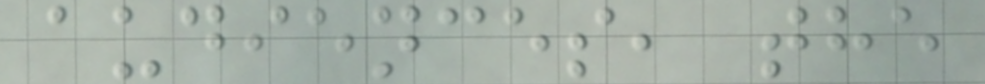audiences, the
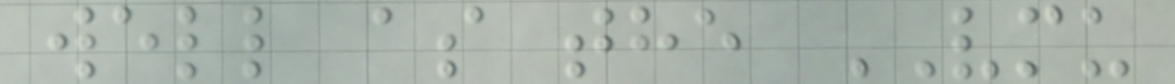well as the VMU
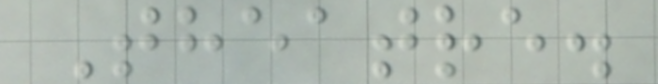Theatre.
